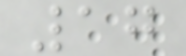17
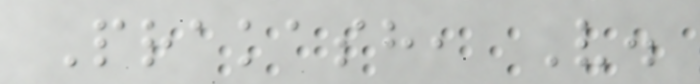Prakash, V.
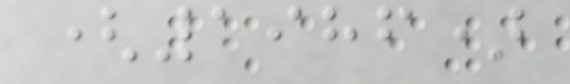(1986)
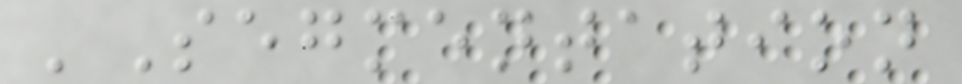'Segmentation
